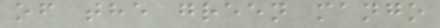of the green mango
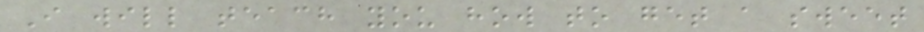I will teach you how to get a sweet
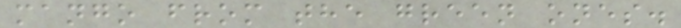mango from the green ones.
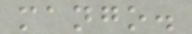mango.
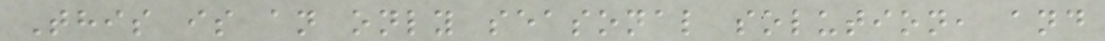This is an only seasonal solution, and
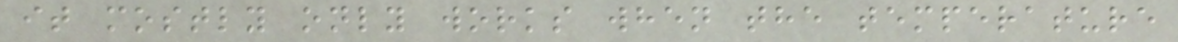it mostly only works when the temperature
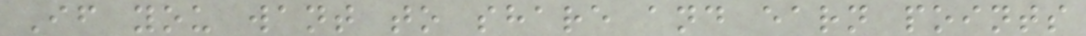If you want to share and earn points
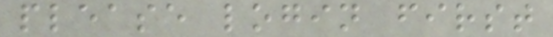please login first
